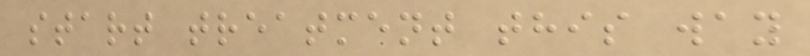start treatment this way
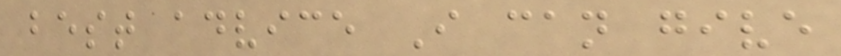best advice I can give
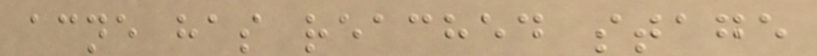acne has reached stage
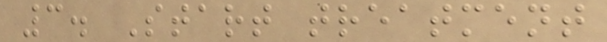3. Start treatment
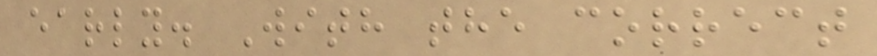early. With the correct
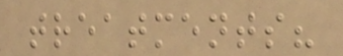treatments?
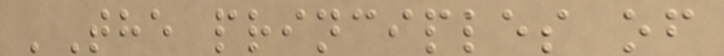'The principles of
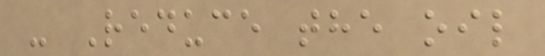- Reduce the oil
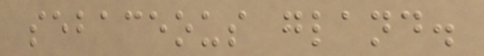sebaceous gland.
